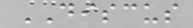DISCUS
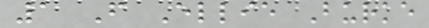1 F Ellie Burke
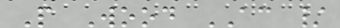P Wood AC /
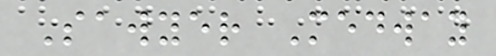Sawyer Medway
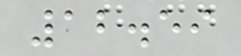12.59
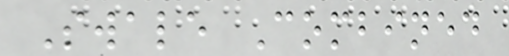Swale Combined
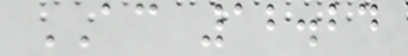AC 12.24
